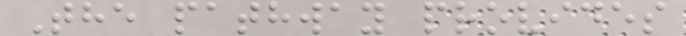The pathway provides
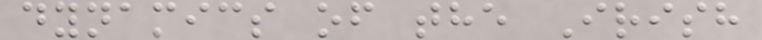dynamics of the Irish
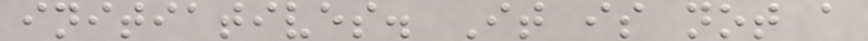initiatives. It is not a
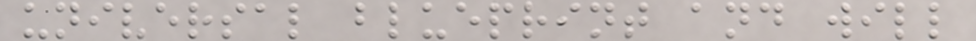universal blueprint and will
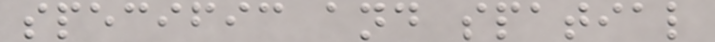specific and spatial
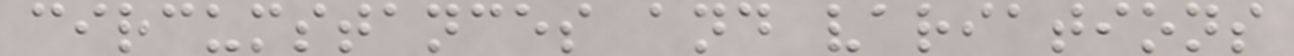circumstances and variations
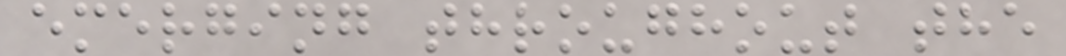emerging throughout the
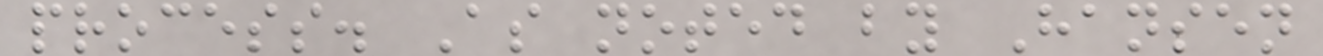process. As noted by Hansen
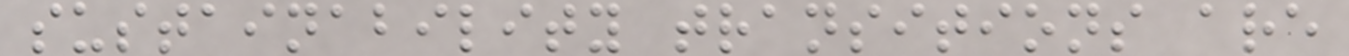sustainability transitions are
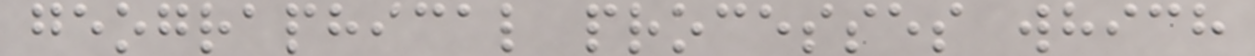geographical processes which
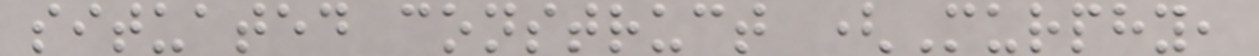situated construct (Murphy,
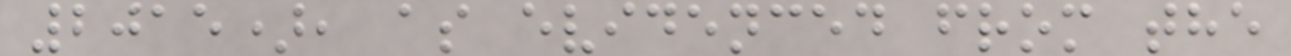2015), as evidenced from the
